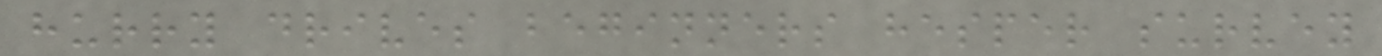hurry drives beginners hesper survey
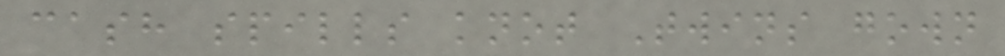cash spills knot Twins gown
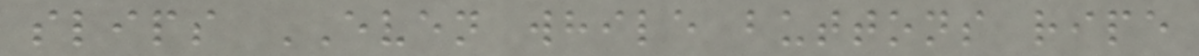slips EVEN while buttons ripe
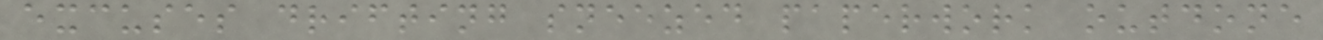excuses drifting sneezed paperwork outdone
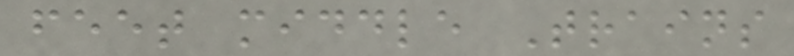feet middle Trains
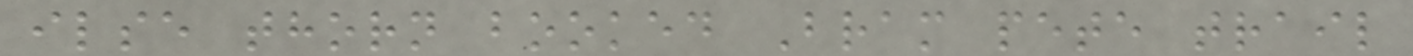ilse thorn booked Bram pete trail
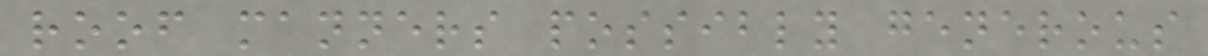roof manners possibly generous
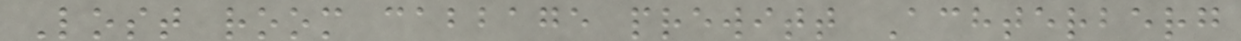Lost room cabbage prewitt Achterberg
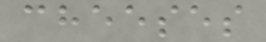cheeses
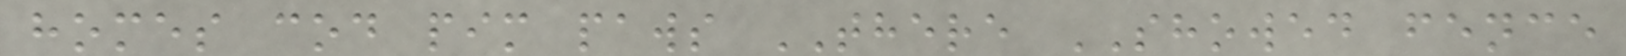homes cod pim paws THERE SHOWED fence
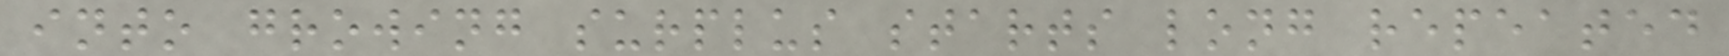into growing surplus starts long repeated
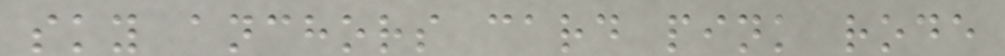sky anchors card pink rode
